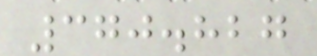370.827
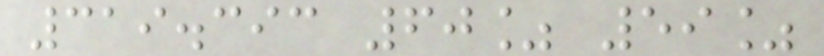319.393 60% 59%
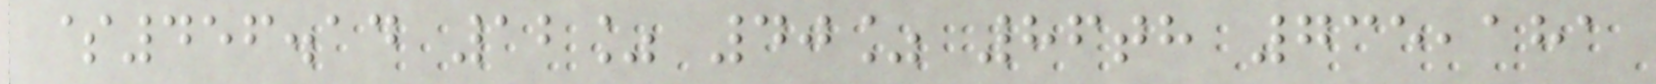$456.14 12% 40% 86th 735,181
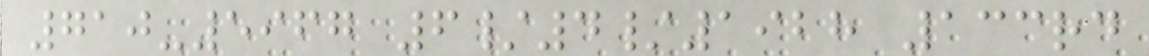710-5967 6/4/1928 133rd
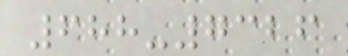688-7326
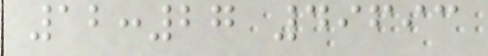12:27 49693
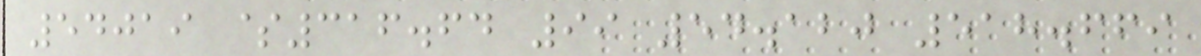54019 $316.64 99 54.120 518.669
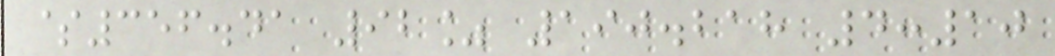$356.41 92% 190.218 4:10
